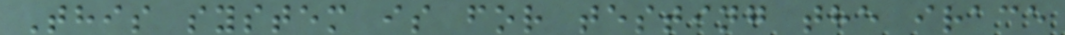This system is for testing the irace
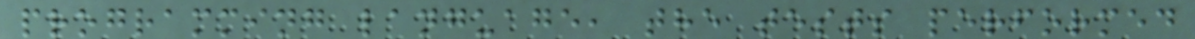programming language, the tests performed
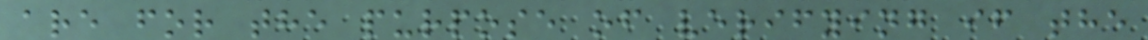are for the purpose of verifying if the
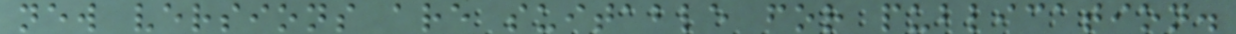new versions are suitable for publication.
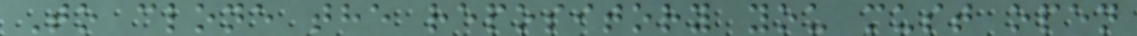To clone the repository you must open
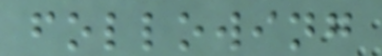following
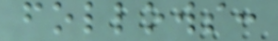follows:
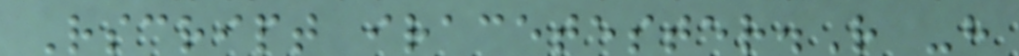Rscript iracetester.R -h
